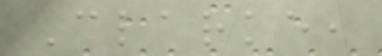Clarke,
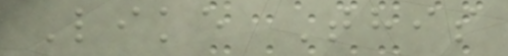Like This
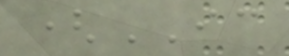(IC
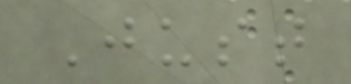Just
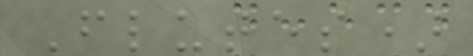Flutes)
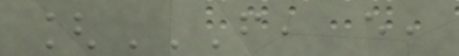[F, E,
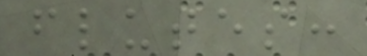flutes:
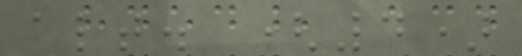alt. (4)
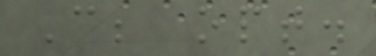C; opt.
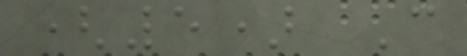(5) C
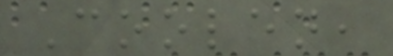Coolen,
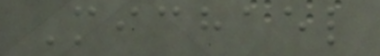Michael
